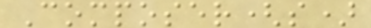Composer(s)
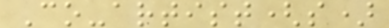Co-artist(s)
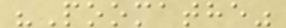"Poomathe"
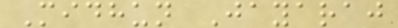Midhun Jayaraj
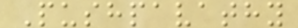Pushpavathy
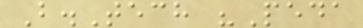B.Tech "Peda
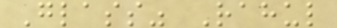Glass" Rahul
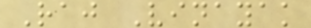Raj Vinayak
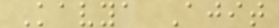Kavya Ajit
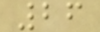26
